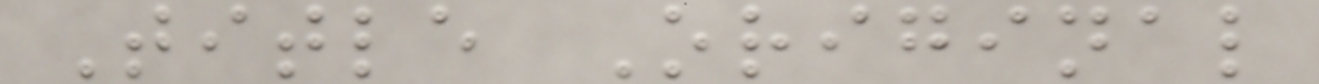Title Original
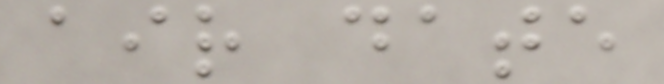air date
